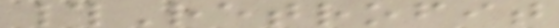#Retrofit
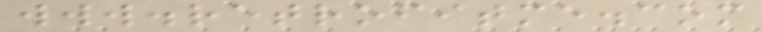www.retrofitme.com
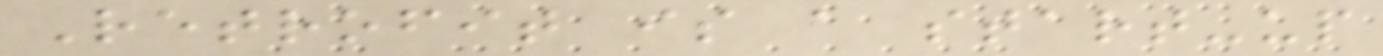Retrofit is a start-up
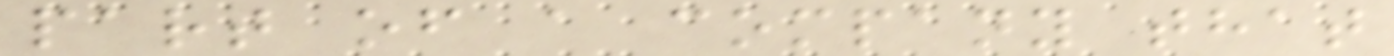part of a company that
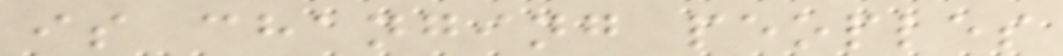is changing peoples
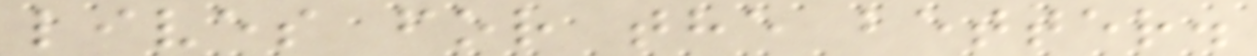lives for the better.
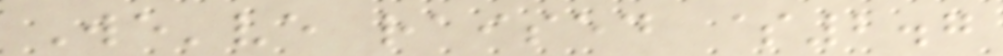We've raised $2.7
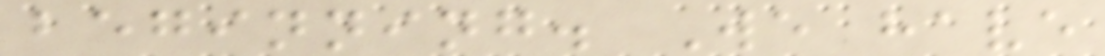beginning. We have
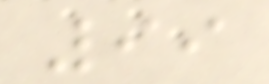99
